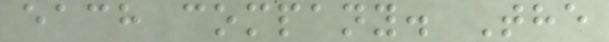each company. The
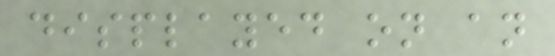displayed on an
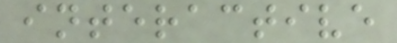interactive
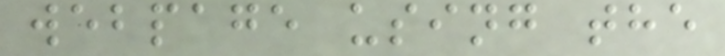webpage using the
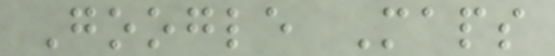Google Maps
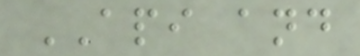API and
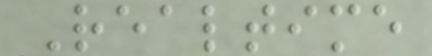Realtime
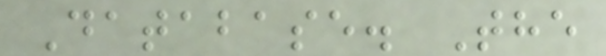Database. The
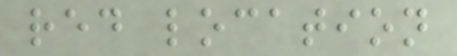red location
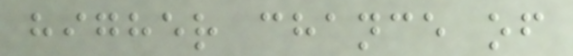higher chance of
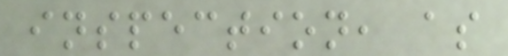inspection, as
